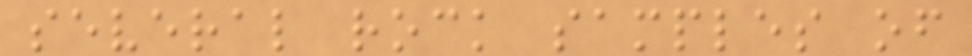several rock samples of
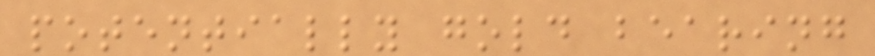potentially gold bearing
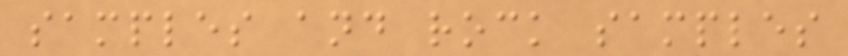samples and rock samples
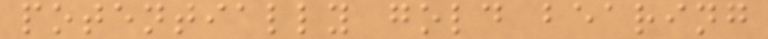potentially gold bearing
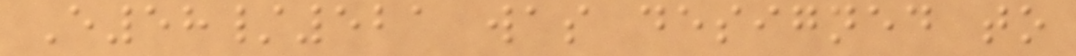E58/521 was designed to
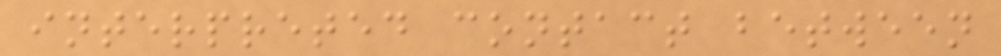interpreted contact between
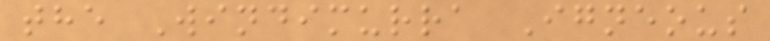the Windimurra Igneous
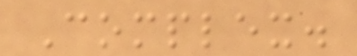Complex.
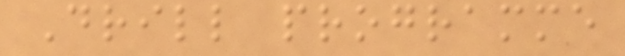Drill programme
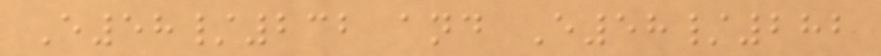E58/232 and E58/282
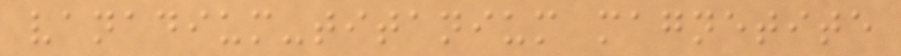vanadium-titanium magnetite
